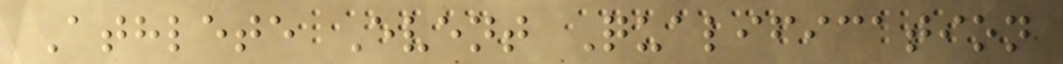Athlete Event Qualification
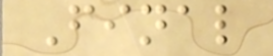Final
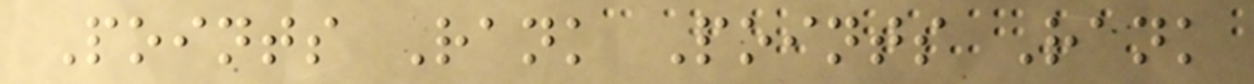Points Rank Points Rank
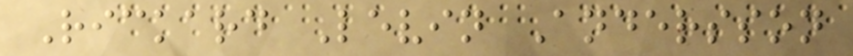Rickard Levin Andersson
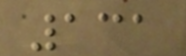131
